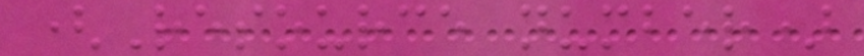(Resource number)
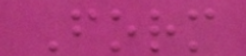Form
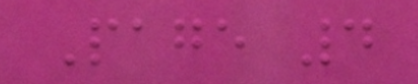Page 4
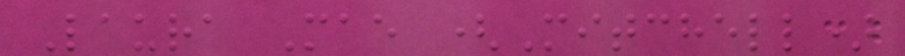Laura Mae (Mitchell)
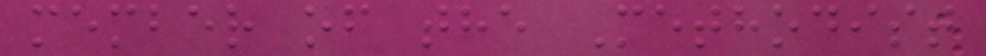member of the Methodist
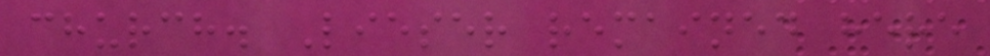church. Lieser remained here
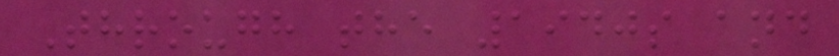Through the 1940s and
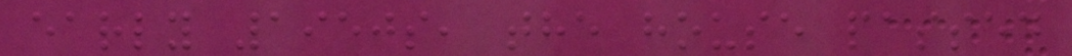early 1950s, the house passed
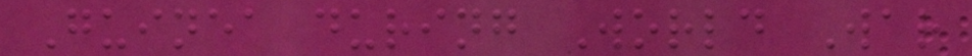Guinea during World War
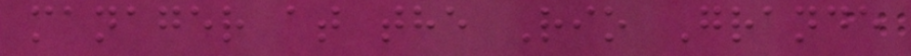manager at the Rio Grande
